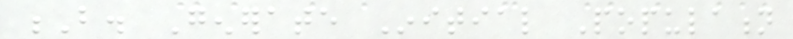B. Generate Initial Population
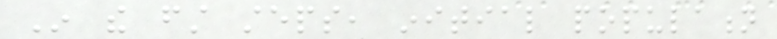In the first steps, initial population
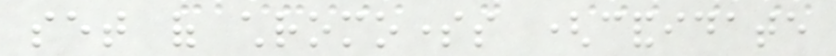set of chromosomes (candidate
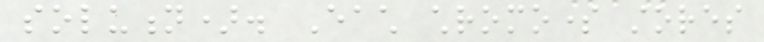solution). Each chromosome stores
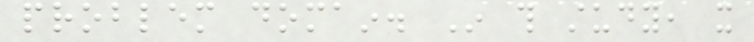problem domain. In this study, it
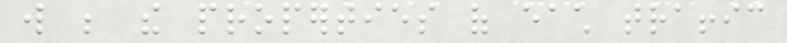will be the properties of each traffic
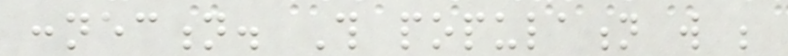connection. This population will be
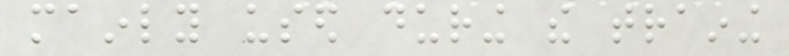mainly used during the training
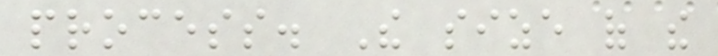process. The size of the
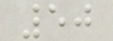50
